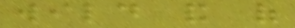wild and of
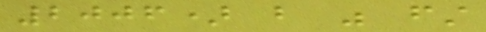2006) but was first
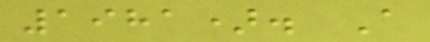1981). A
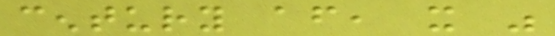century after, it was
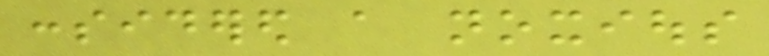considered a noxious
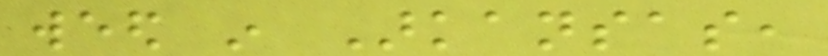weed in Arkansas,
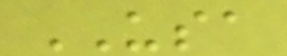USA
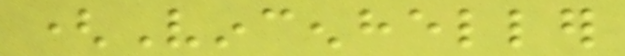(Vincenheller
